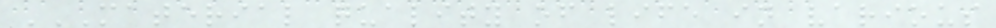MATERIAL QUALITY OF LIFE IN VARIOUS
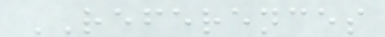REFERENCES
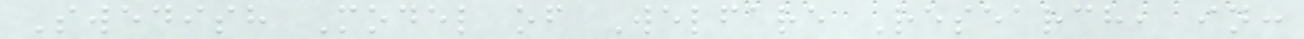Swedish Model of Welfare Research, in:
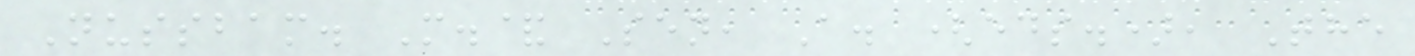Nussbam. M.& Sen, A. (eds.), The
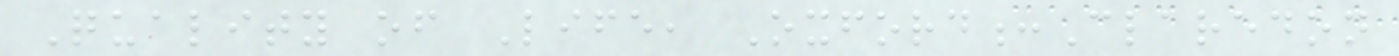Quality of Life, Oxford:Claredon
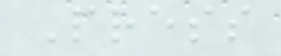Press
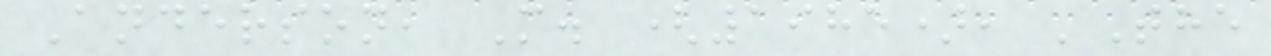Anderson, M. (1985), 'The
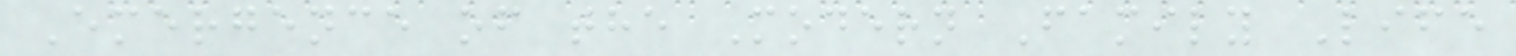Emergence of the Modern Family Life
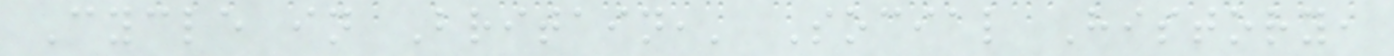Cycle in Britain,' Social History,
